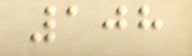108
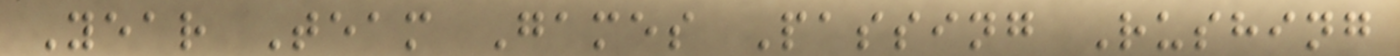Year Team Games Passing Rushing
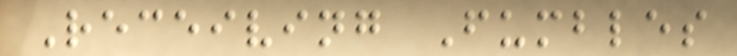Receiving Fumbles
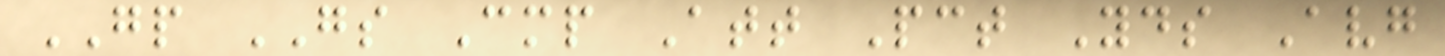GP GS Cmp Att Pct Yds Avg
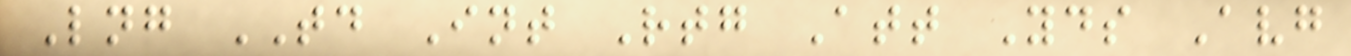Lng TD Int Rtg Att Yds Avg
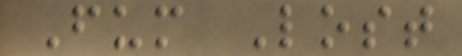Fum Lost
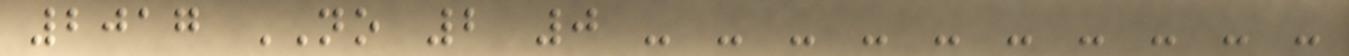2017 NO 2 0 - - - - - - - - - -
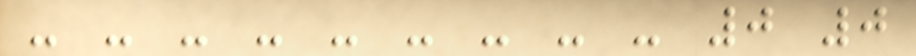- - - - - - - - - 0 0
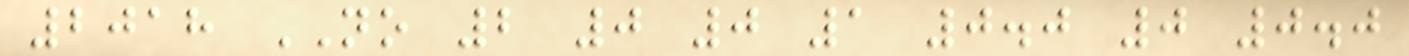2018 NO 2 0 0 1 0.0 0 0.0
